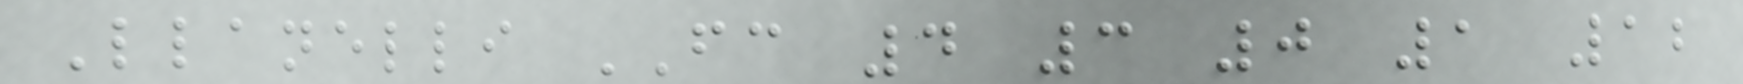Llanelli FC 4 3 0 1 12
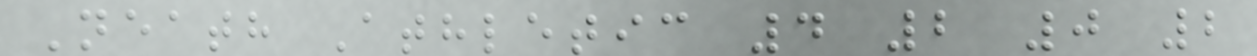Neath Athletic 4 2 0 2
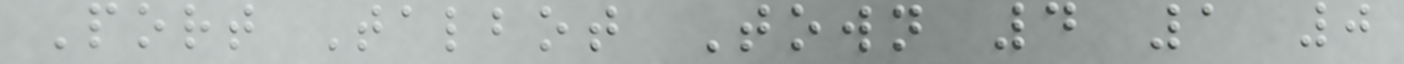Port Talbot Town 4 1 0
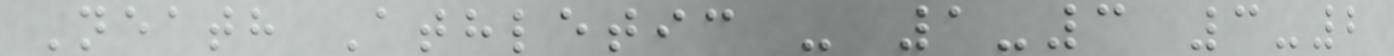Neath Athletic - 1-3 3-2
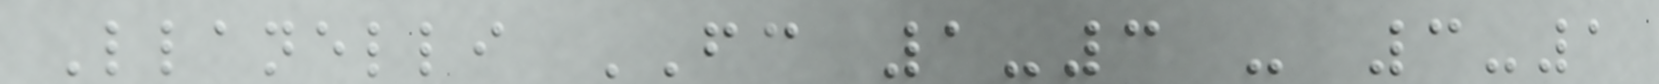Llanelli FC 1-3 - 3-1
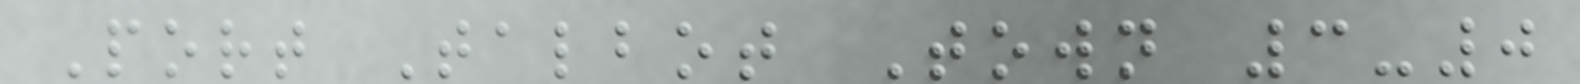Port Talbot Town 3-0
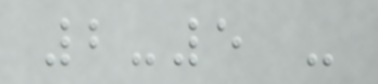2-5 -
